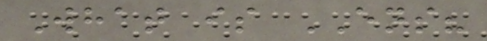What is ENS?
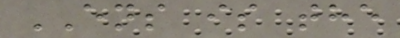ENS is the
